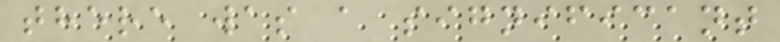there was a significant
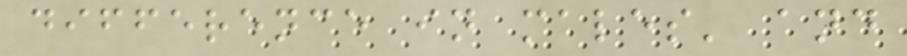difference in males' and
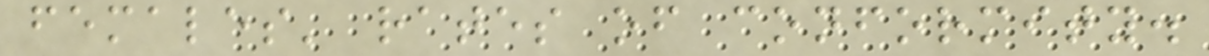females' rates of conformity.
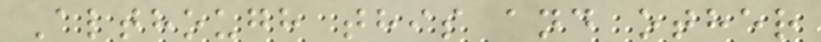Although this and other
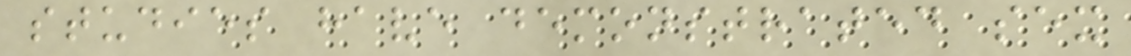studies have demonstrated sex
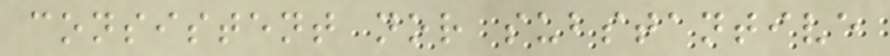consistent nor substantive
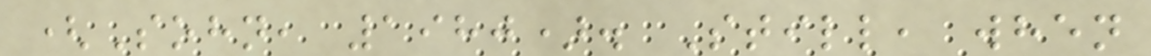(Sohn, 1980). Still, when
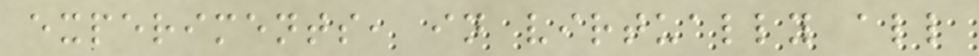experiments, in virtually all
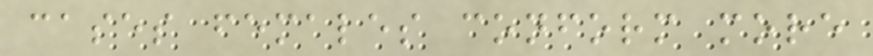cases females conform more
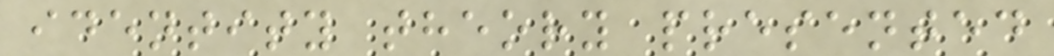identity theory presented
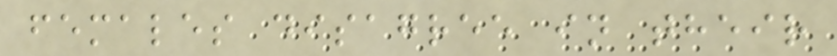females disagree in their
